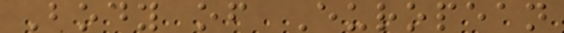Body of European
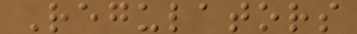Regulators
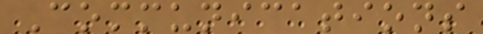Communications
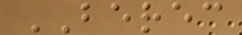BEREC
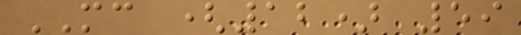MC (12) 59
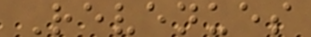Revenues
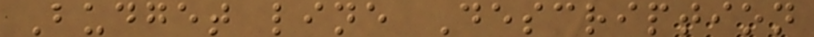Budget line Description
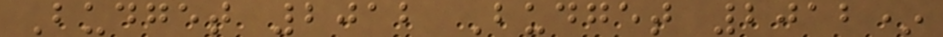Budget 2012 Budget 2012*
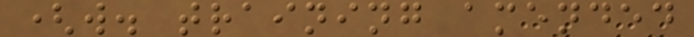(w. training amended
